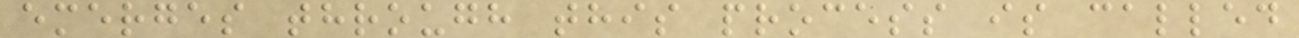emerges through this process is called
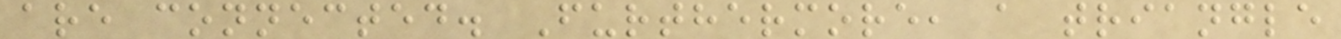are connected. Furthermore, a triangle
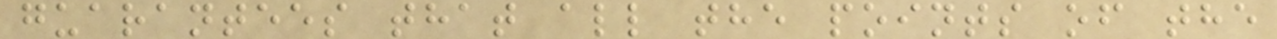guarantees that all the points of the
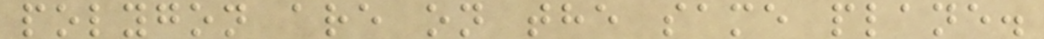polygon are on the same plane.
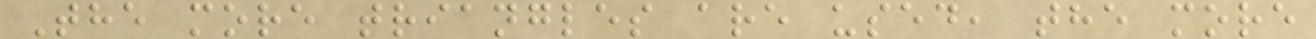The more triangles are used, the more
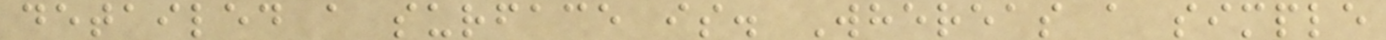detailed a surface is. Whereas a simple
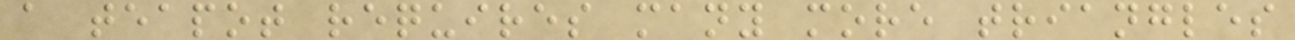a teapot requires many more triangles
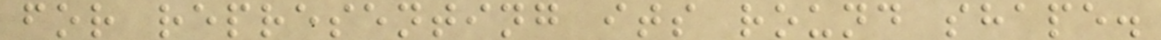for representing its round shape.
